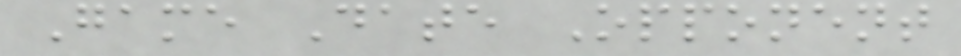Game Date Opponent
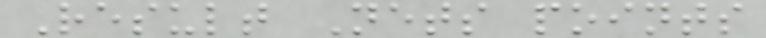Result Nets points
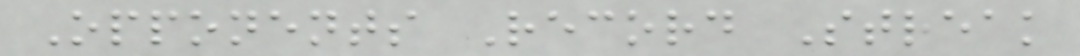Opponents Record Streak
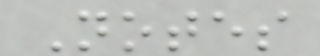Notes
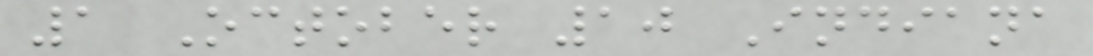1 October 10 Indiana
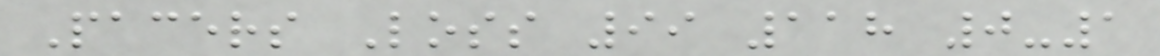Pacers Loss 99 118 0-1
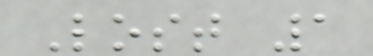Lost 1
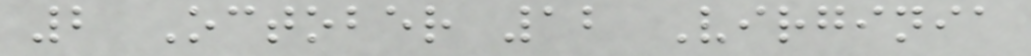2 October 12 Virginia
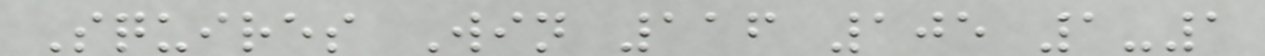Squires Win 116 105 1-1
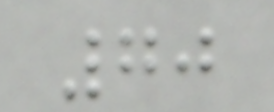70
